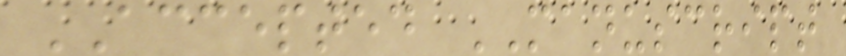ACCEPTED MANUSCRIPT
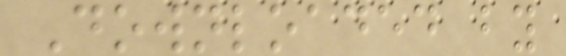Downloaded by
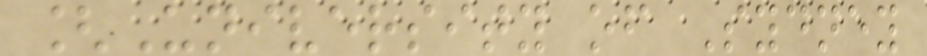[University of Sydney
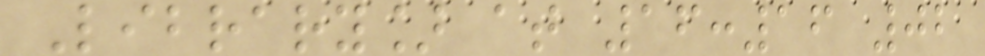Library] at 16:16 02
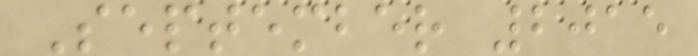September 2015
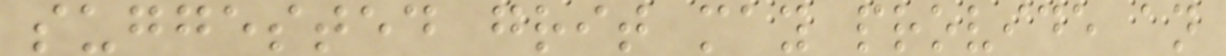suggested grit may provide an
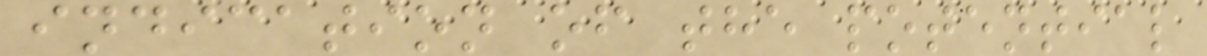indication of the potential
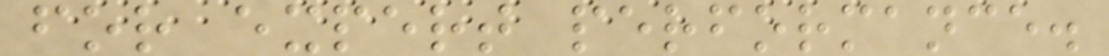for expert performance.
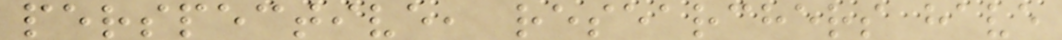perspective, researchers have
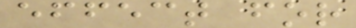effect for
